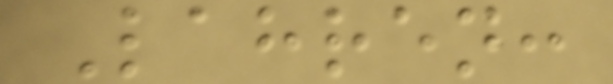Lahren:
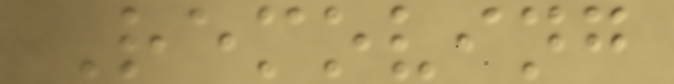Removing
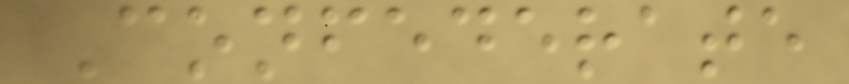Confederate
